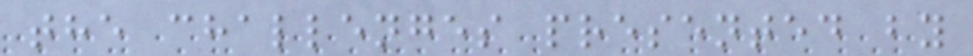the challenges presented by
